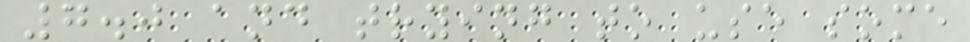7.0 and trying to use some
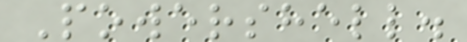Powershell.
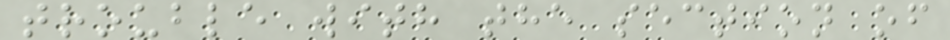trouble with the section of
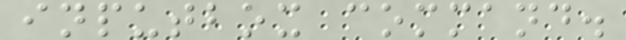inputbox command.
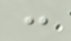:
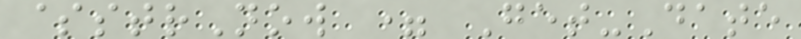$strNow = Get-Date
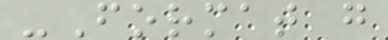-Format g
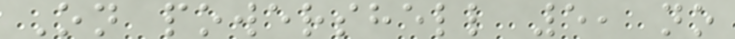On powershell 5, no
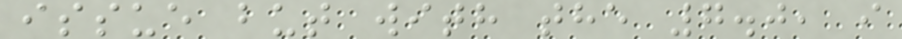issue but with the 7.0, i
